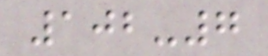102-7
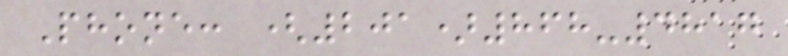Phone: (201)868-4817
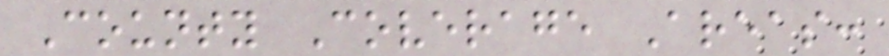County Coverage Areas:
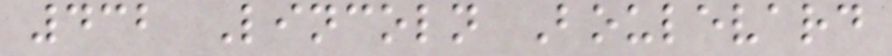432 Lincoln Boulevard
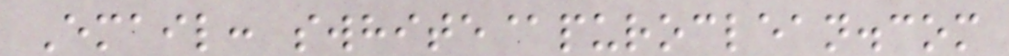Email: swhite@puroclean.com
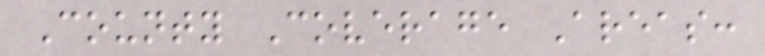County Coverage Areas:
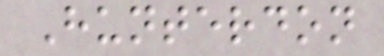Hunterdon
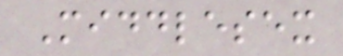Middlesex
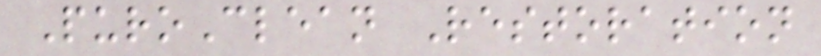PuroClean Restoration
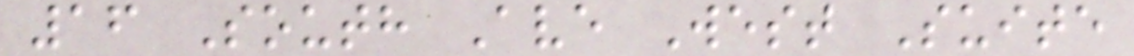16 South Ave West Suite
